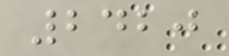2420
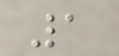1
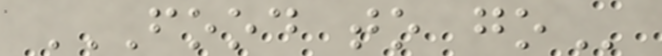FOOD TO GO
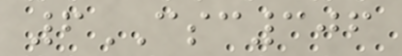6CSC306
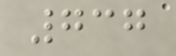737
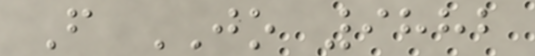F JO 9882
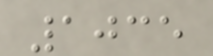1035
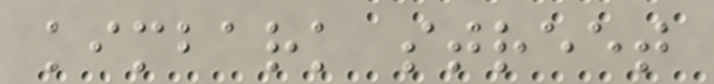kimbark street
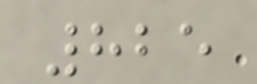825
